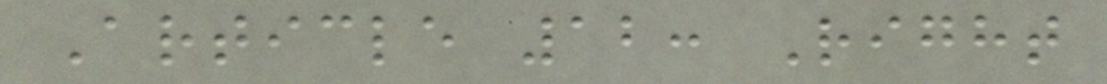Article 12: Right
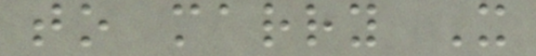to marry X
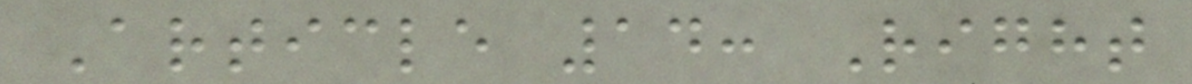Article 14: Right
